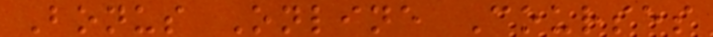Bonus Online Courses
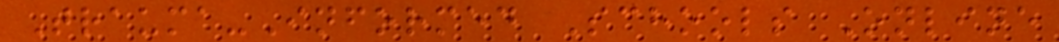Trauma-Informed Schools Online
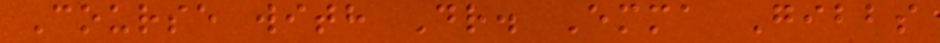Course with Dr. Emma Gibbs
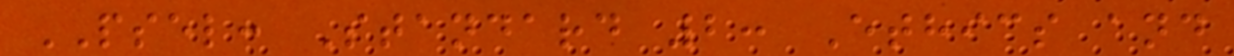PSEL: Standard 2: Ethics and
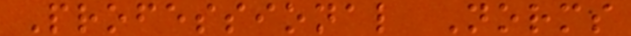Professional Norms
